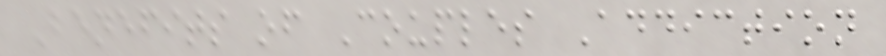Benefits of Couples Addiction
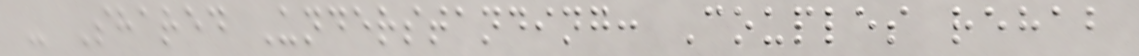- Shared Understanding: Couples rehab
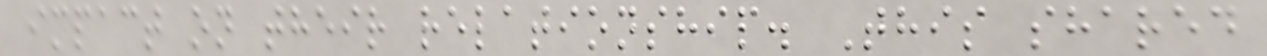impact on their relationship. This shared
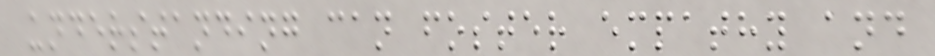understanding can foster empathy and
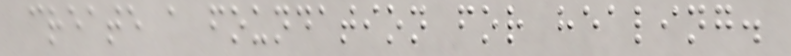create a foundation for healing.
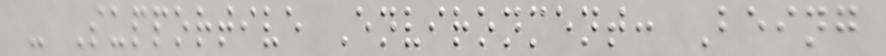- Supportive Environment: Being
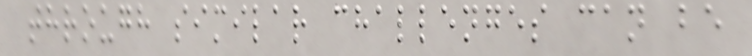through similar challenges can be
